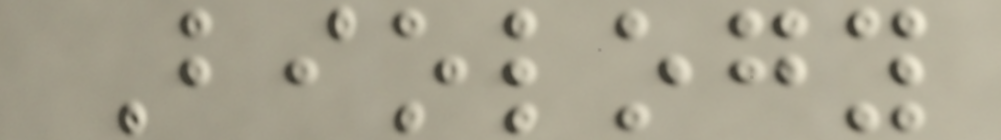Biology
